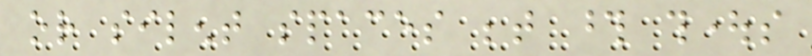or silent spaces between those thoughts
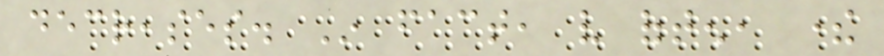decreases. In fact, very often, there
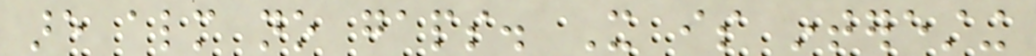are almost no gaps. It is interesting
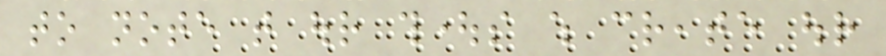to note that our thoughts which create our
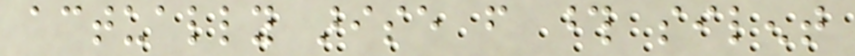actually arise from those silent
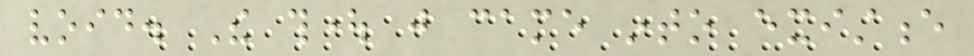void. The thought just came into existence
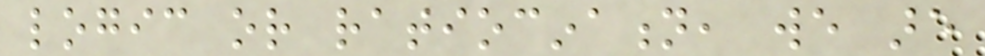logic or ratiocination, we are
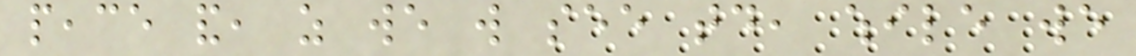peace and, as we will see today, while we
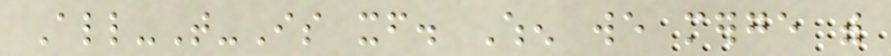All-That-Is itself. When we merge with
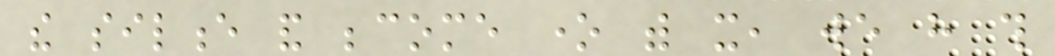the silence and become one with it, we have this
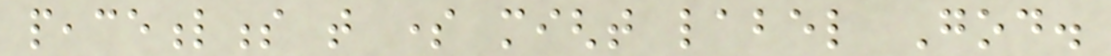peacefulness that some might label God.
